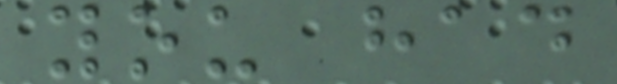you had
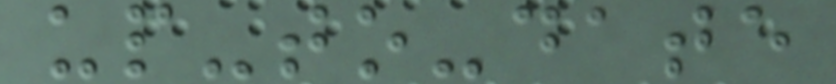up-to-date
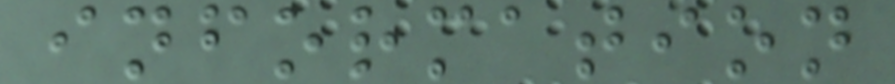information
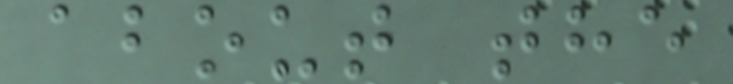about the
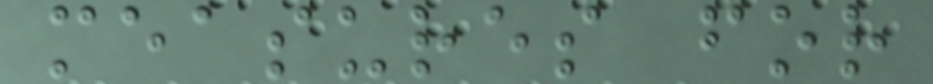measures for
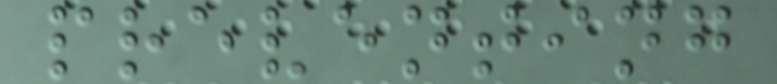preventing
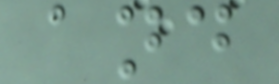and
